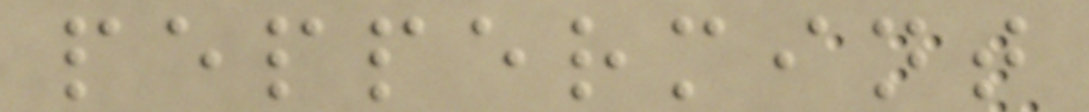peppermint
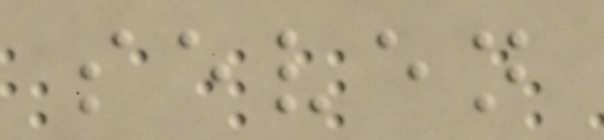seven
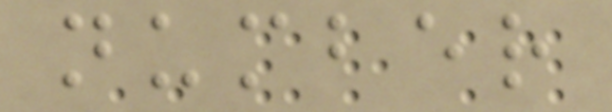number
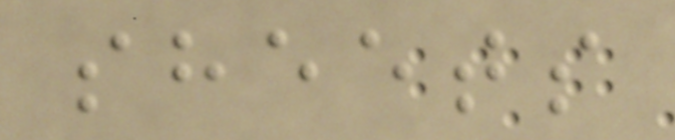sheets
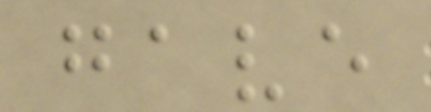gave
